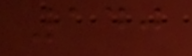140
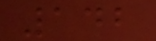142
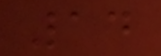14
